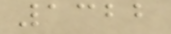1322
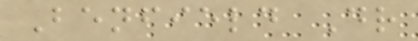Benfield Dr
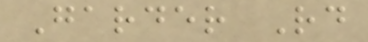Garder Rd
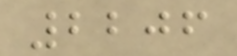2206
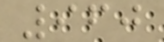960
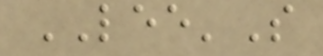LEE'S
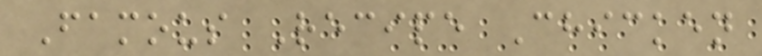Famous Recipe Chicken
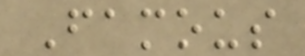Famous
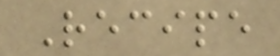Recipe
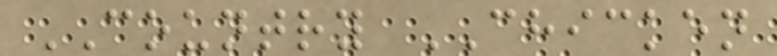COUNTRY CHICKEN
